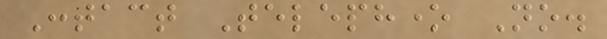Contact Telephone No.
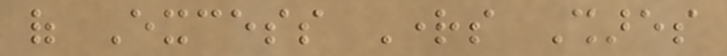of Excess Rights Shares
